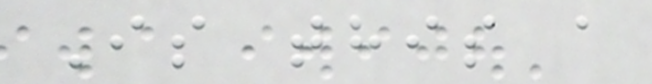Is this a
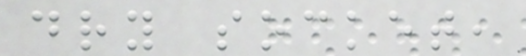dry socket,
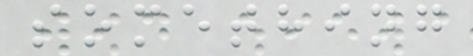something
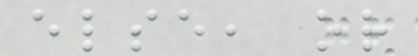else, or
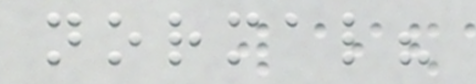normal?
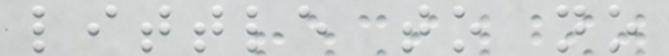little to no
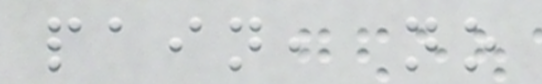pain, no
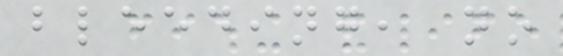bleeding, no
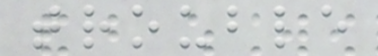trouble
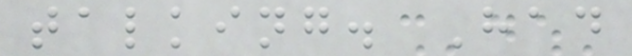talking. Had
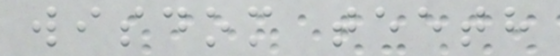wisdom teeth
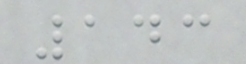143
